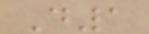D1
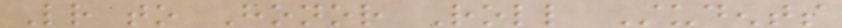Letter to Honor Roll Students
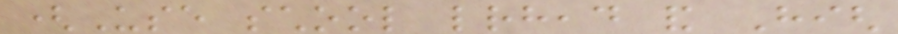(Use school letterhead and High
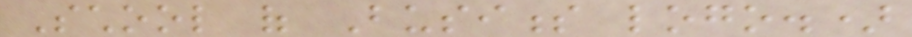School of Business logo.)
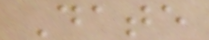Date
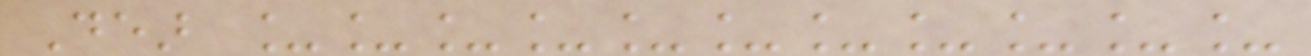Dear ___________
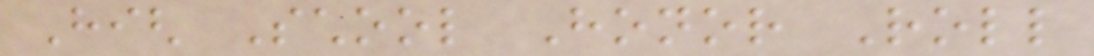High School Honor Roll
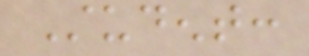Student:
